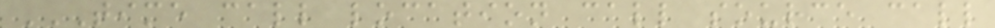TIME CALL LOCATION CALL SOURCE CALL
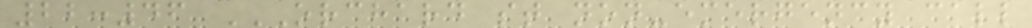22:46 ORCHARD ST NON-EMERGENCY CALL
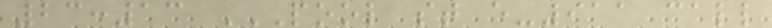23:13 POOL ST E-911 CALL
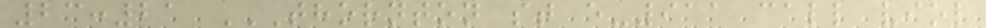23:21 THORNTON ST E-911 CALL VIOL
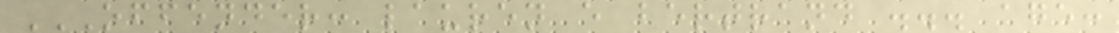OFFENDER: LAUREN E BERTRAND ... AGE:
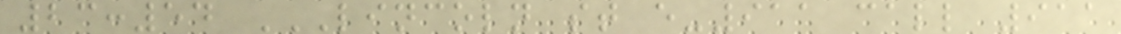23:54 LINCOLN ST E-911 CALL 911
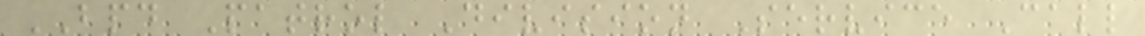BPD Patrol Division Service Call
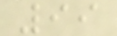99
